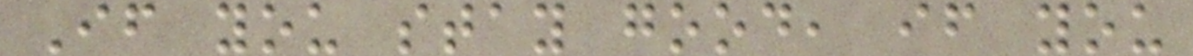If you stay good, if you
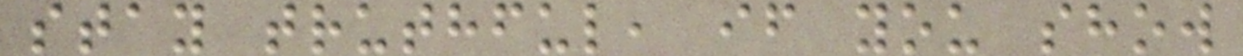stay truthful, if you show
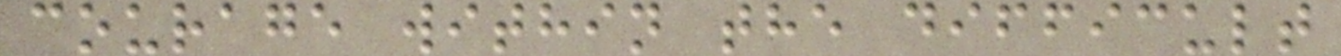courage within the difficult
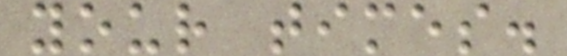your times.
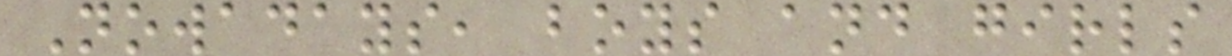Nowadays, boys and girls
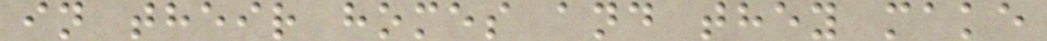in their homes and they make
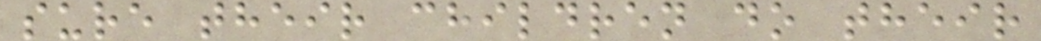sure their children do their
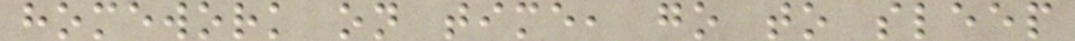homework on time, go to sleep
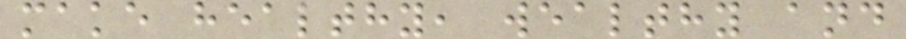make healthy, wealthy and
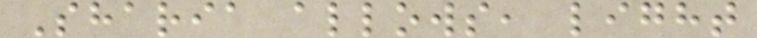Sharia allows, light
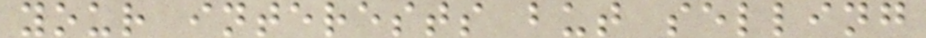your interests but selling
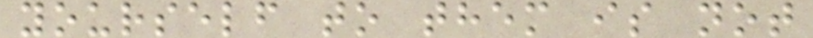yourself to them is not
